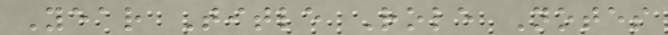Year Title Role Notes
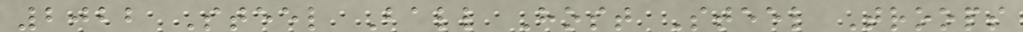2022 Steel Ball Host Steel Troops
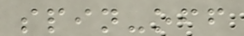spin-off
